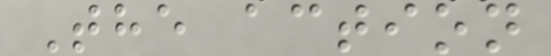The action
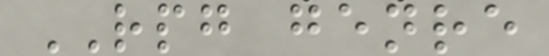RPG genre
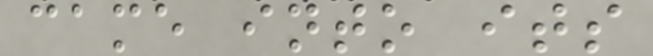came into its
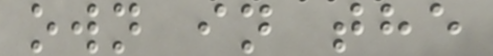own in the
